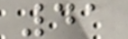41
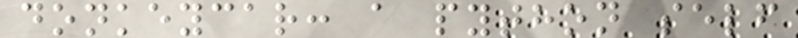donkeycar: a python self
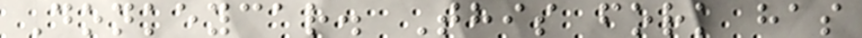Donkeycar. This fork has
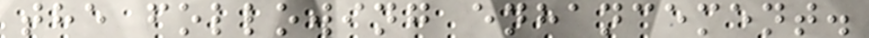the following enhancement.
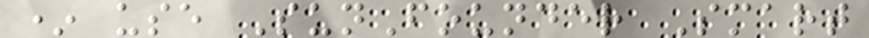* use SunFounder Smart
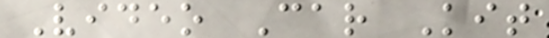Video Car Kit
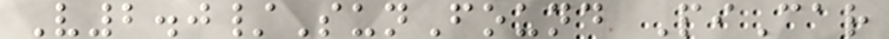V2.0/SunFound PiCar
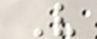V
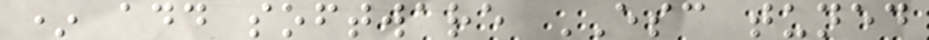* add software ESC tuned
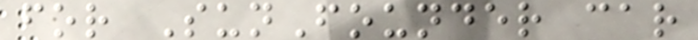for SunFounder car
